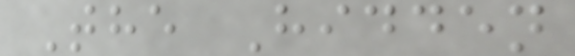The Hidden
